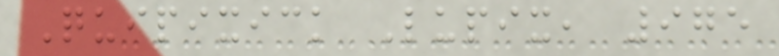Quipixick Lupix, 975
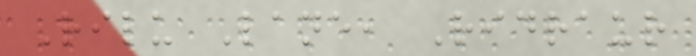Rilu Lane, Ridraur
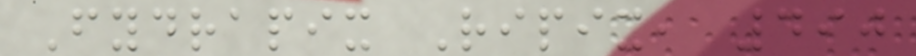Fydrapix Ripix, 490
